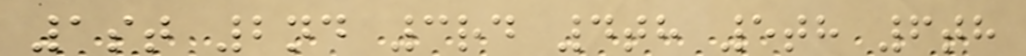1st 2nd 3rd 4th 5th 6th
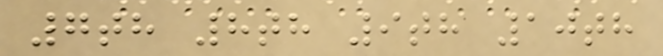7th 8th 9th 10th
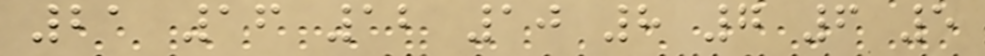21 16 12 10 8 7 6 5
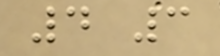4 3
